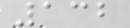132
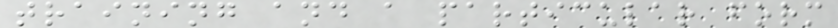training and a particular form
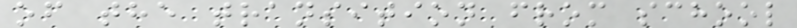of the transition from school
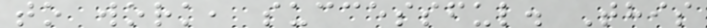to work, successful. This
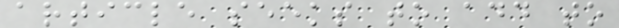article seeks to add to
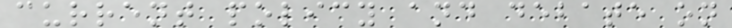current policy and debate on
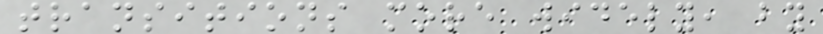transitions more widely, by
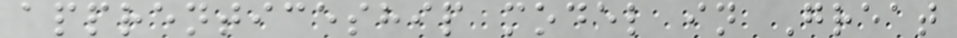apprenticeship model in Great
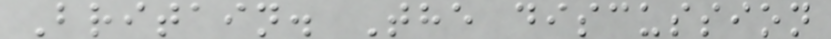Britain. The discussion
